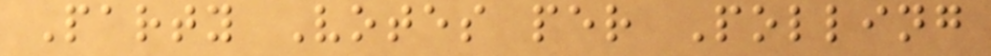Party Votes per Polling
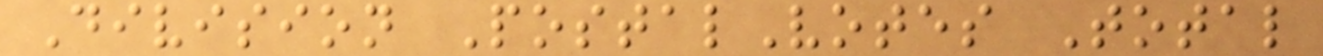Division PostalVotes Total
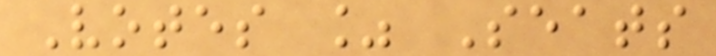Votes % Seats
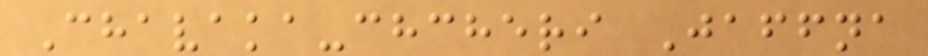Chavaka-chcheri Jaffna
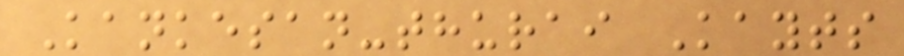Kankesan-thurai Kayts
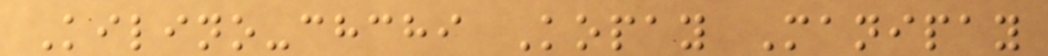Kilino-chchi Kopay Manipay
